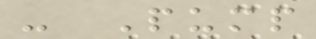- Pump
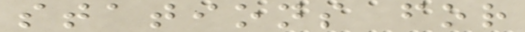stations for
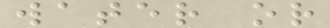water or
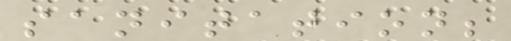sanitation;
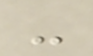-
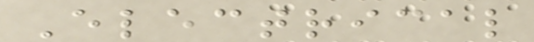Electrical
